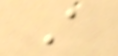A
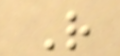R
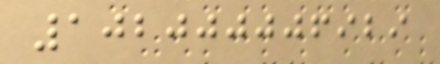102000006929
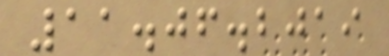11.06.2019
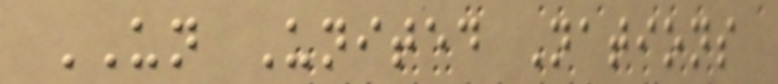UN United Nations
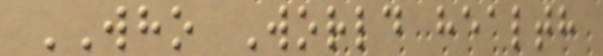WHO World health
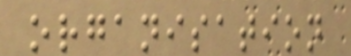organisation
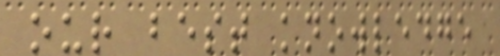our best knowledge
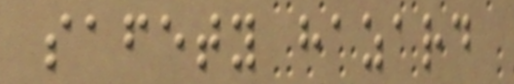safety hazard
